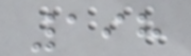198
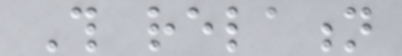This relation
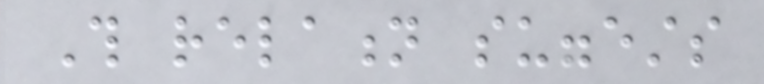This relation suggests
